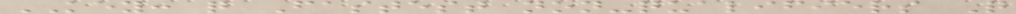KEY: q Fastest non-qualifiers Q
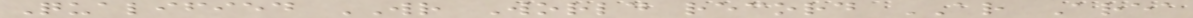Qualified WR World record AR Area
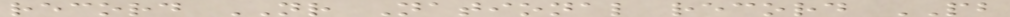record NR National record PB
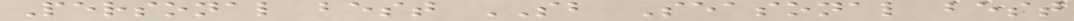Personal best SB Seasonal best
